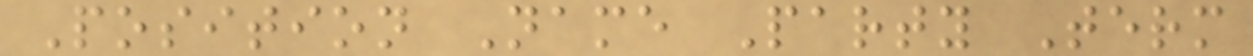Position Name Party Term
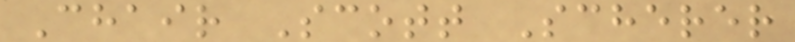Chair Scott Scherer
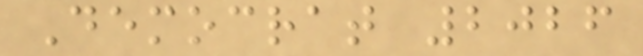Democrat 2026
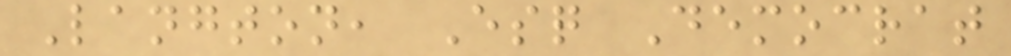Langton, Esq Democrat
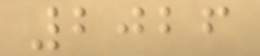2026
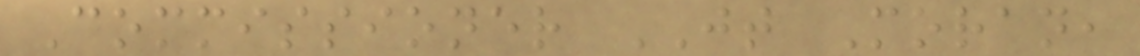Commissioner JT Moran,
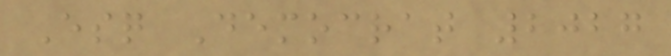Esq Democrat 2027
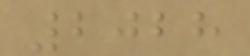2028
